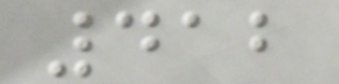412
